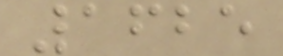1625
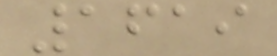1619
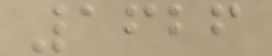1626
